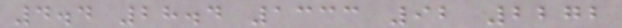4.4 28.4 1333 92 2272
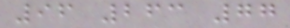96 263 77
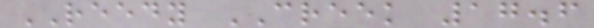REEDY CREEK 17.6
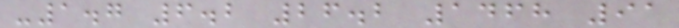-1.7 6.2 26.2 1468 91
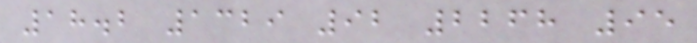18.2 1329 92 2268 95
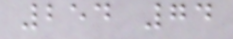254 74
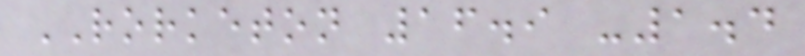RORKETON 16.9 -1.4
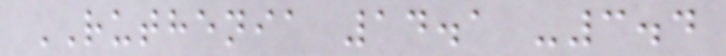RUTHENIA 14.1 -3.4
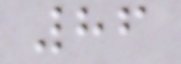86
